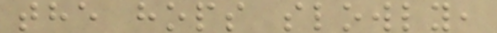the hops slowly,
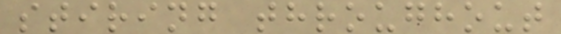stiring throughout
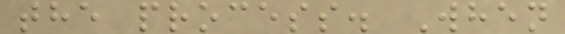the process. When
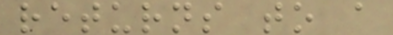returns to a
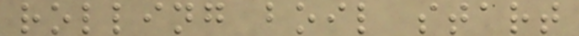rolling boil start
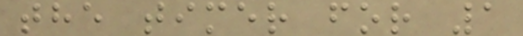the timer for 1
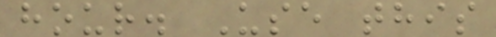hour. Use this
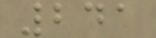241
